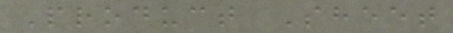Product Sheet
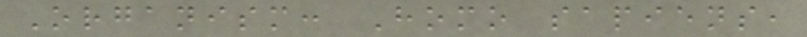Organism: Homo sapiens,
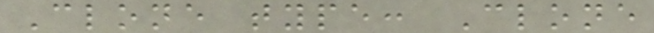Clone type: Clone
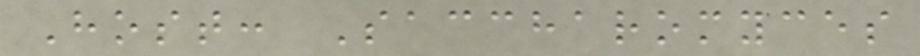Host: Saccharomyces
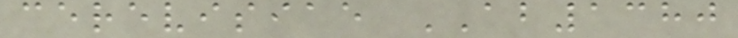cerevisiae AB1380
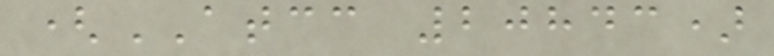(ATCC 20843)
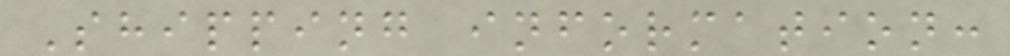Shipping information:
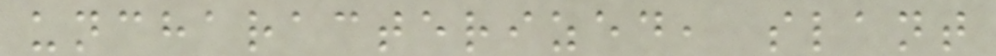uncharacterized, slant
